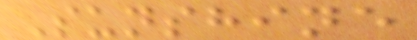Sunshine
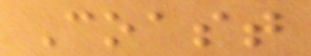Coast
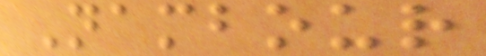Nambour
